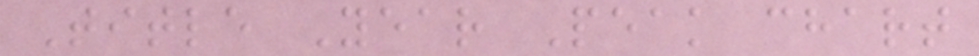Title Year Peak chart
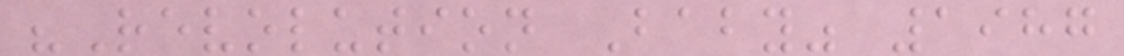"Revolution Baby" 1987
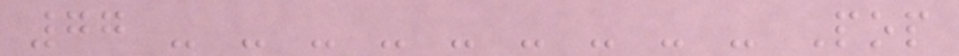77 - - - - - - - - - Pop
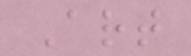Art
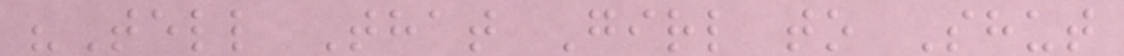"Tell That Girl to Shut
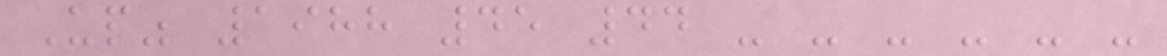Up" 1988 45 44 - - - - - -
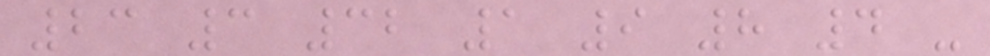23 3 32 1 9 8 4 -
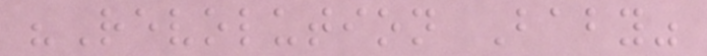"Revolution Baby"
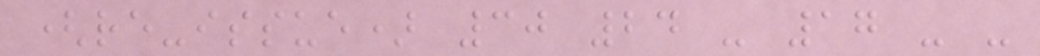(re-issue) 30 24 - 17 - -
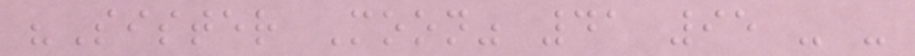"Sister Moon" 41 95 - -
